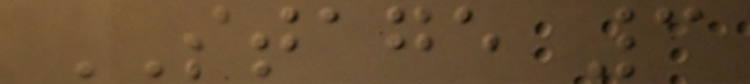STAGE 3
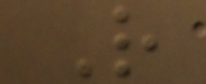R
